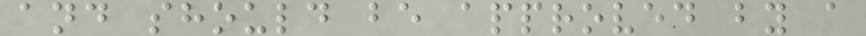and should be approved by a
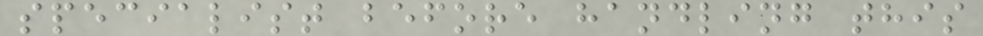specialist before handling this
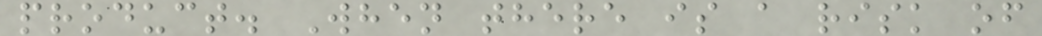product. When there is a risk of
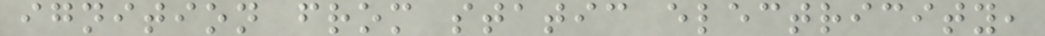ignition from static electricity,
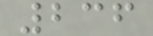236
